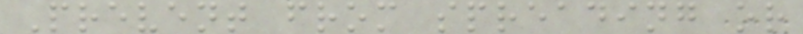Prevent from spreading or
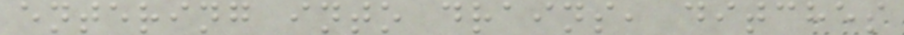entering into drains, ditches
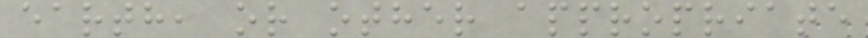earth, or other appropriate
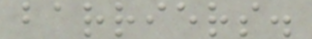barriers.
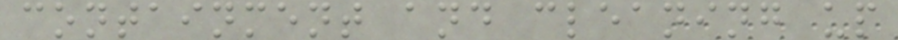containment and cleaning up
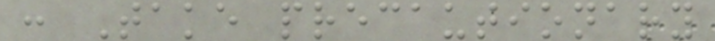: Take precautionary
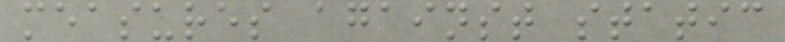measures against static
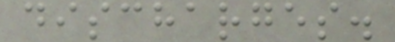discharges.
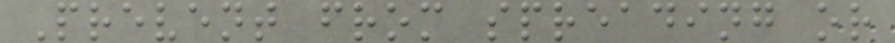Prevent from spreading or
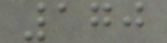170
